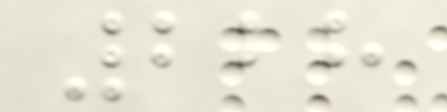228
